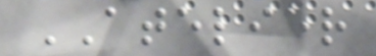ATELIER
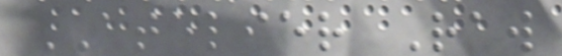ATELIER Raw
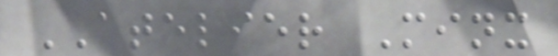ATELIER Minx
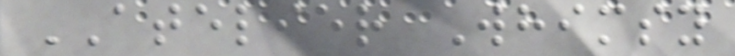ATELIER Whimsy
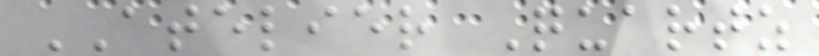ATELIER Quartz
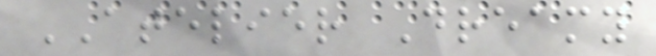ATELIER Dreamy
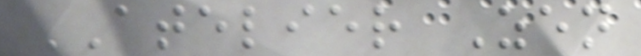ATELIER Zen
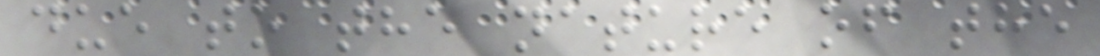due to the nature of the
